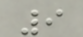9
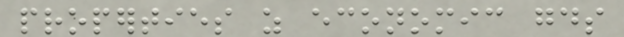properties as economic goods
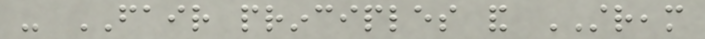- FAIR principles and STREAM
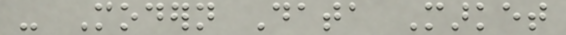- Modern Data Market
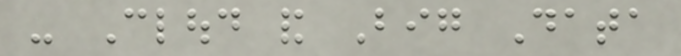- Cloud and Big Data
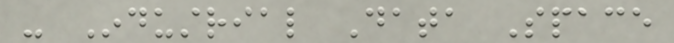- Industrial Data Space
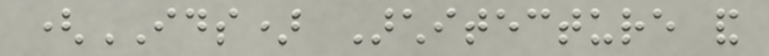(IDS) Architecture and
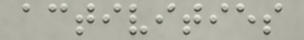activities
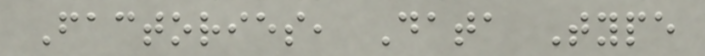Factories, Data Type
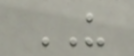US
